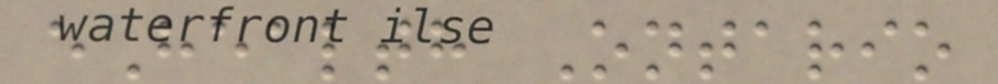eHealth Ontario
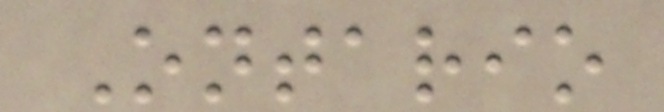Ontario
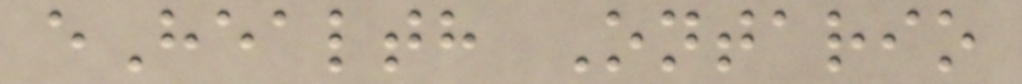eHealth Ontario
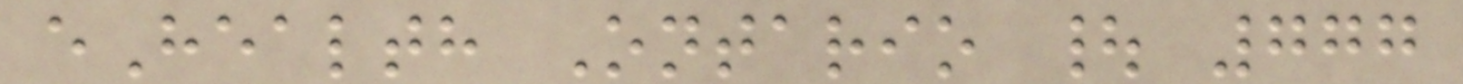eHealth Ontario | 777
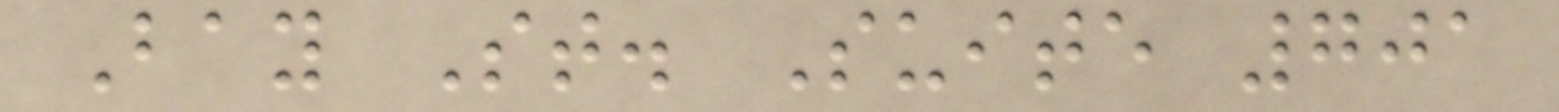Bay St. Suite 701
